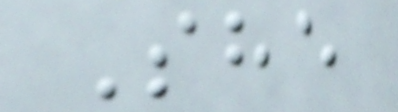She
